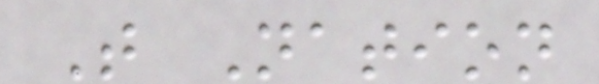T Nation
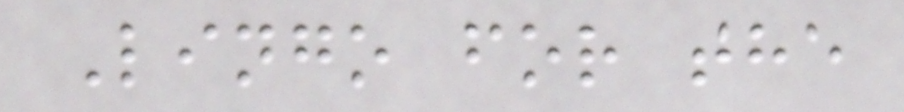Lingo for the
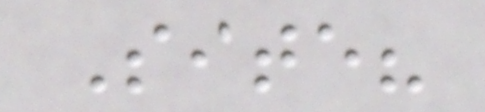Site?
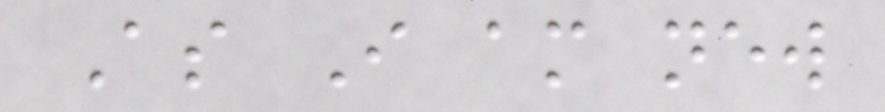As I am new
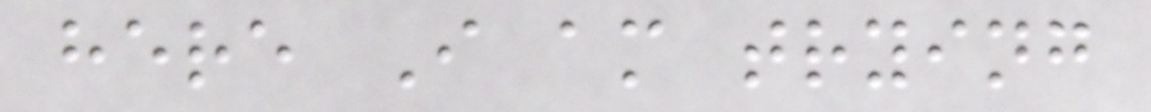here I am trying
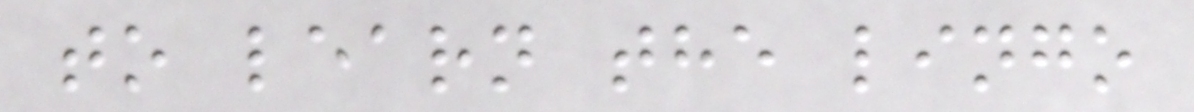to learn the lingo
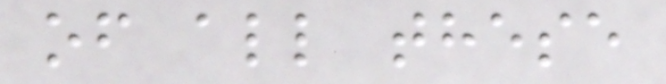of all these
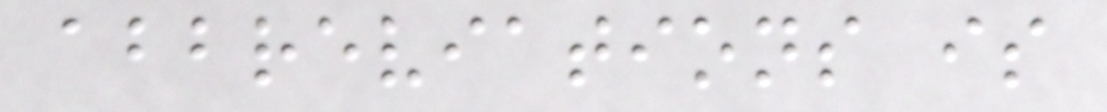abbreviations is
